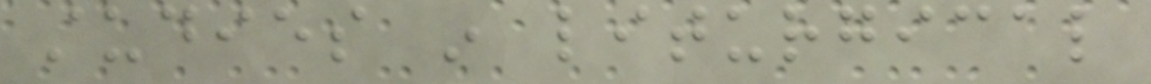studies in liturgical
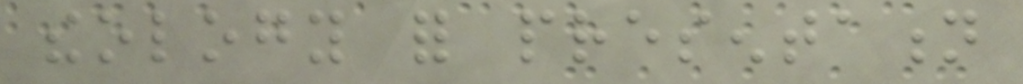theology for presentation
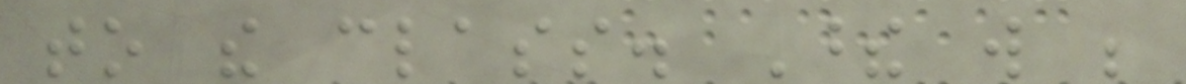to the class. These will be
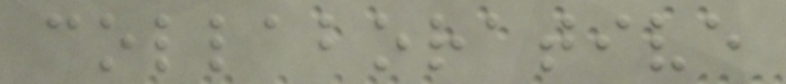collaborative
